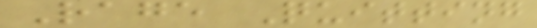Rage Quitting
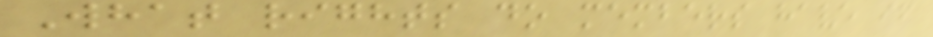What rights do members have if
